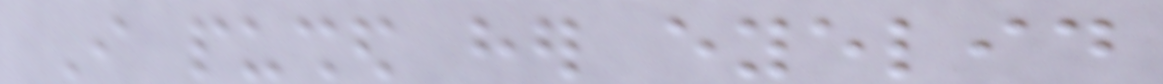I pushed her eyelid
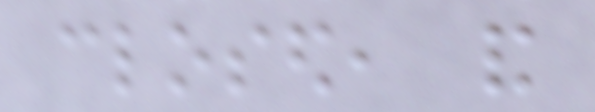closed, and
